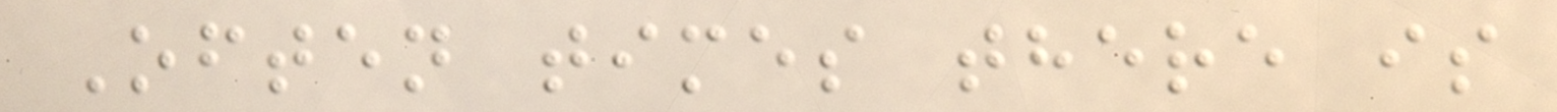Often times there is
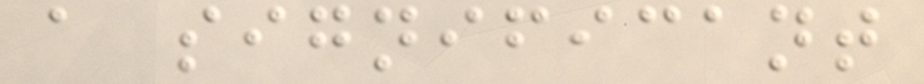a significant
